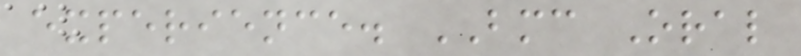experience. BMC Oral
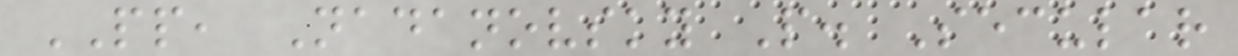PP, Nadanovsky P. Secular
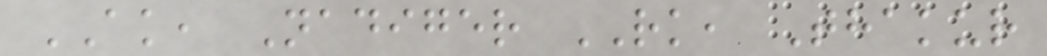AK, Nadiger RK, Thakur
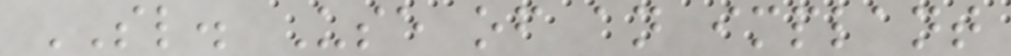SL. Use of an implant
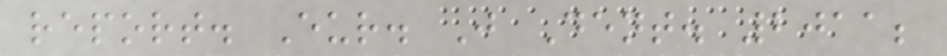report. Eur. J Dent. 2011;
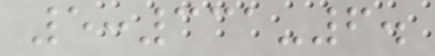5:331-6.
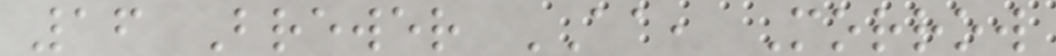16 Brewer AA, Morrow
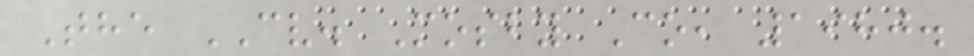The CV. Mosby Co, 1980.
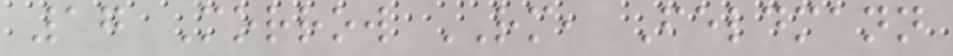17 Morrow RM, Feldmann
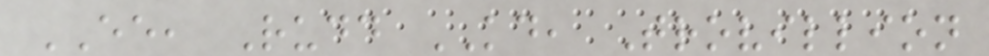EE, Rudd KD, Trovillion
